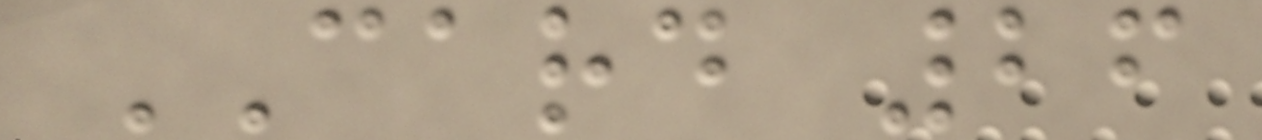CARD 26
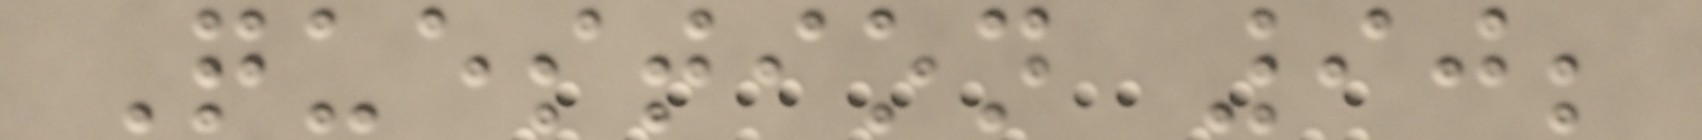Question 90;
